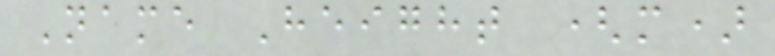Name Height (m)
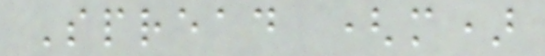Spread (m)
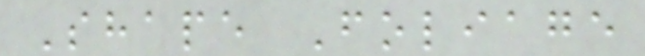Shape Foliage
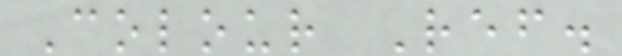Colour Ref.
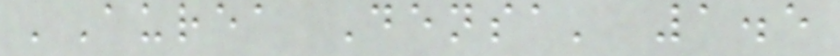'Aurea Densa' 1.5
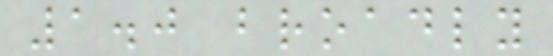1.0 broadly
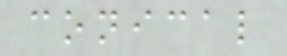conical
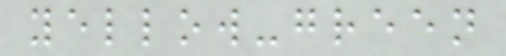yellow-green
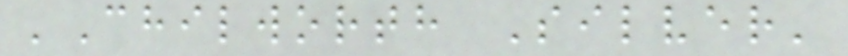'Chilworth Silver'
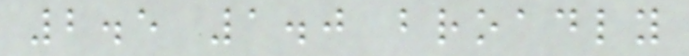2.5 1.0 broadly
